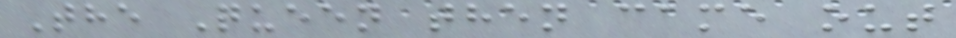The Queen then came out
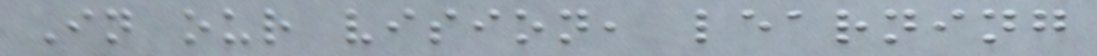In our vision, learning
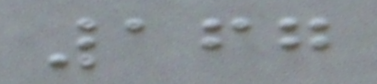167
